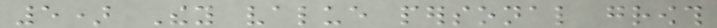5) They value personal growth
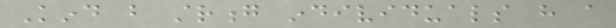Kind but strong individuals have a
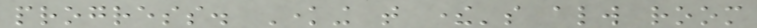progress. Knowing that there's always room
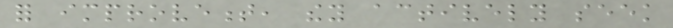for improvement, they actively seek
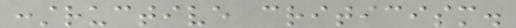constructive criticism.
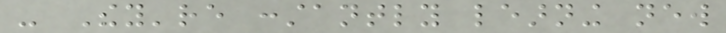- They're constantly learning new
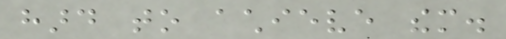hard to achieve them.
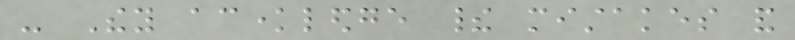- They acknowledge their mistakes and
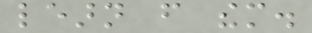learn from them.
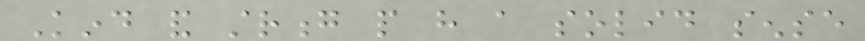Kind and strong people have a solid sense
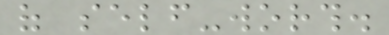of self-worth.
